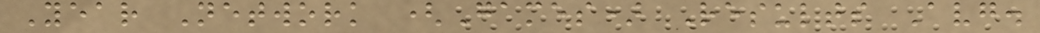Year Network (Games) Results Avg.
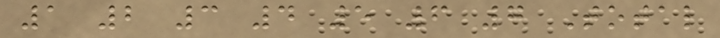1 2 3 4 5 6 7 Total
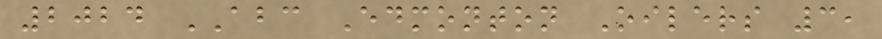2024 ABC Edmonton Oilers 3,
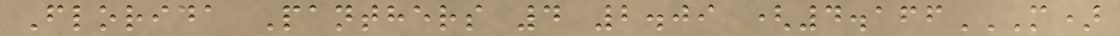Florida Panthers 4 2.09 (4.166M)
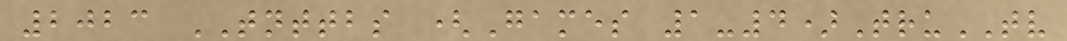2023 TNTTBS (Games 1-4)TruTV
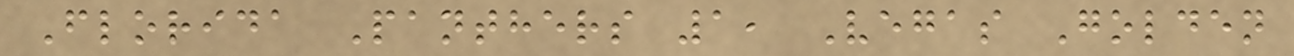Florida Panthers 1, Vegas Golden
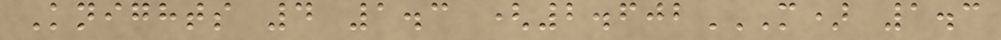Knights 4 1.3 (2.602M) 1.3
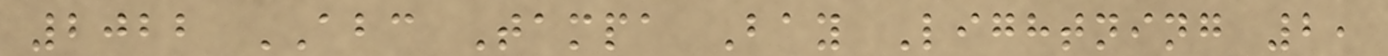2022 ABC Tampa Bay Lightning 2,
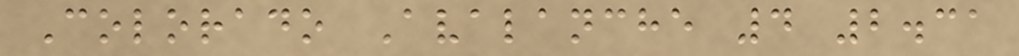Colorado Avalanche 4 2.31
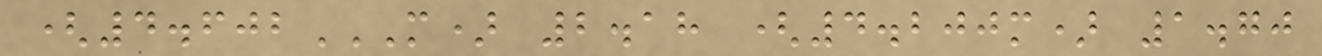(4.602M) 2.18 (4.200M) 1.70
